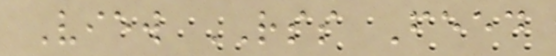View RSS Feed
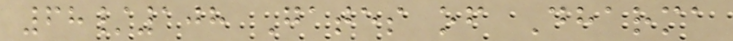68/108 Gates of Dharma
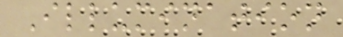Illumination
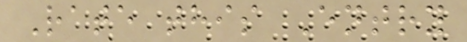Rate this Entry
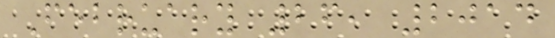February 26, 2014
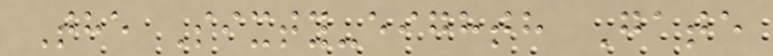The Sixty-eighth Gate
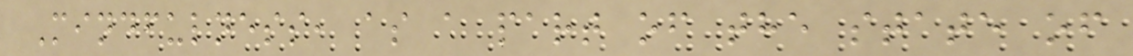Mindfulness, as a part of the state of
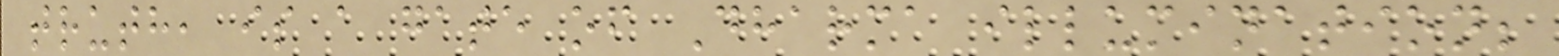truth, is a gate of Dharma illumination;
